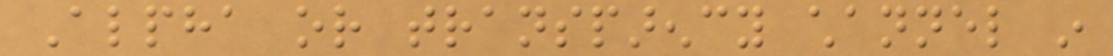Alpha or transparency channel in
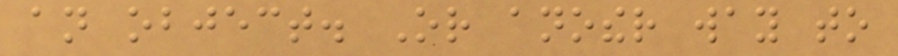an object. Or another way to
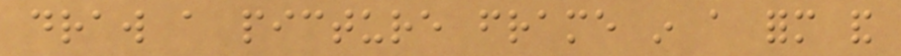draw a picture frame in a form and
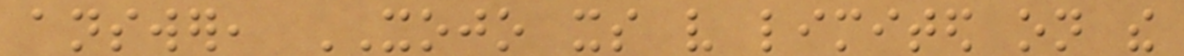answer, XOJO its very limited on the
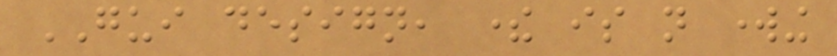GUI design, there is not working
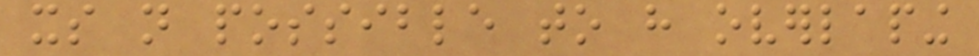its not possible to have overlaping
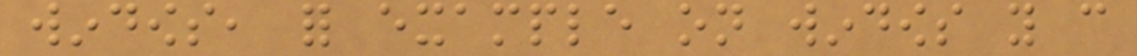windows, for example on windows you can
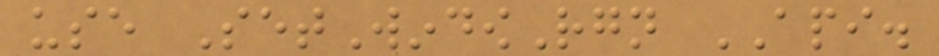use SetWindowRgn API.
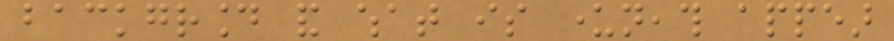background and what is underneath appear
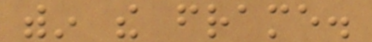within the frame.
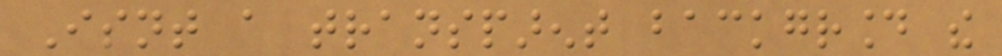Isnt a transparent background the
